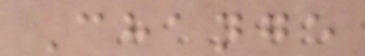Change
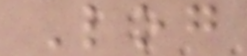Log
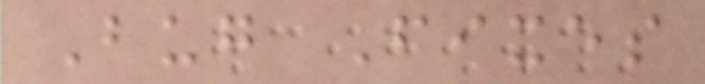Bug Fixes
